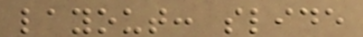layout: slide
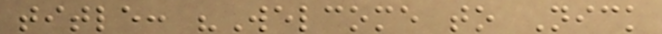title: "Welcome to Nick
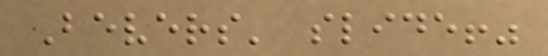Bevers' slide!"
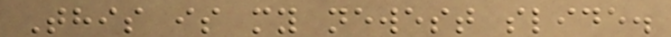This is my newest slide.
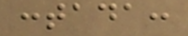:tada:
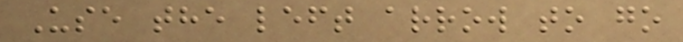Use the left arrow to go
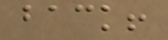back!
